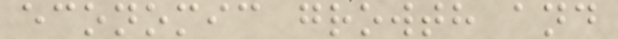economic growth and
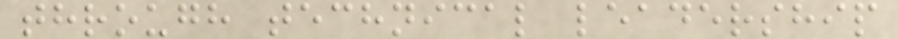through technical leadership
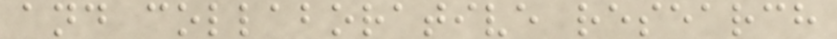and collaborative research
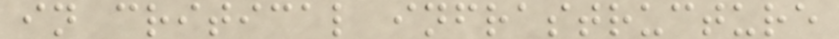in critical infrastructure
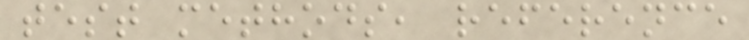test methods, reference
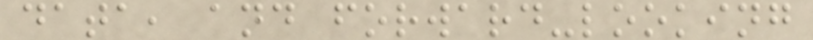data, and forward-looking
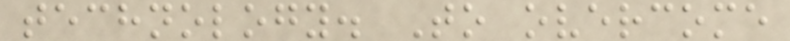technology. To overcome
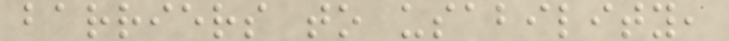barriers to usability,
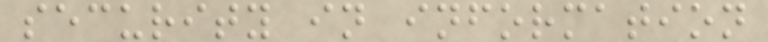security in information
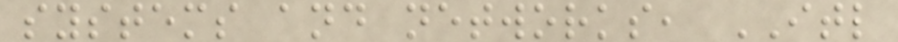systems and networks, ITL
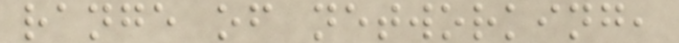range of networking,
